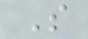S
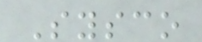Sysco
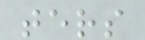ters
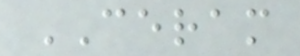CERAM
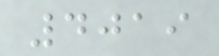4019
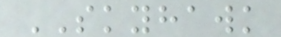SKYHAWK
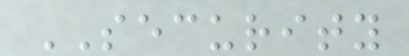SECURITY
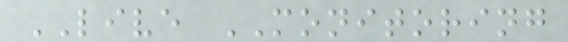LIVE MONITORING
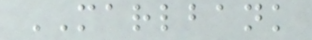MARLBANK
